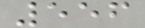556
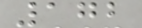172
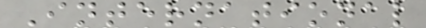International
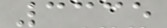3335
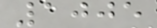1005
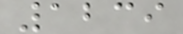1239
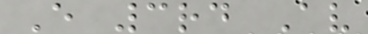E 3rd Av
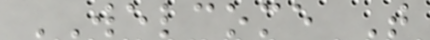WELCOME T
